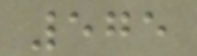575
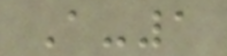A-1
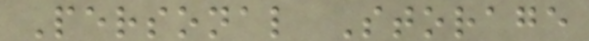Personal Storage
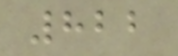822
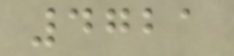4721
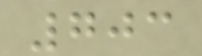703
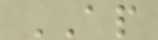AP
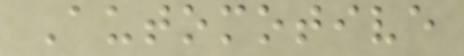Automotive
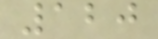120
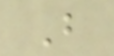B
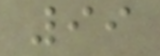99
